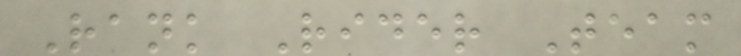Rank Rider Team
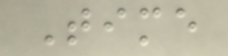Time
